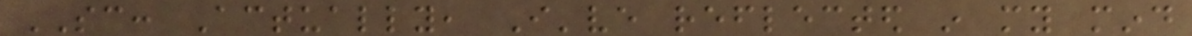SC: Actually, I've reflected in my mind
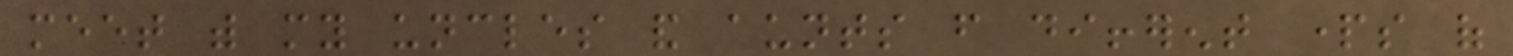meet with my uncles and aunts from different parts of
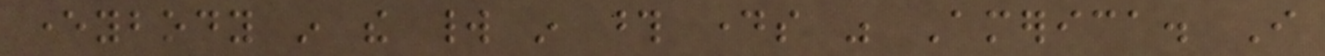everybody in the world in those days was America. I
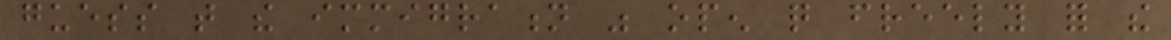guess that the immigration was open quite freely for the
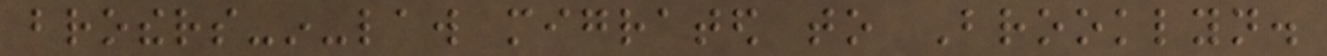brothers-in-law migrated to Brooklyn.
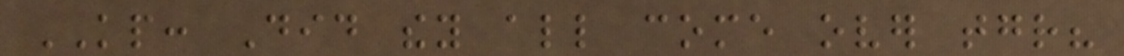KP: Did they all come over together?
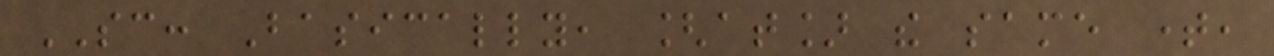SC: Basically, [at] the same time,
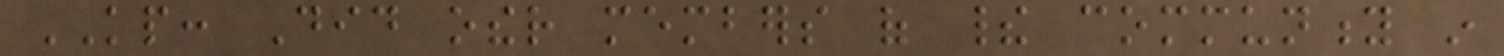KP: Did other members of their community in
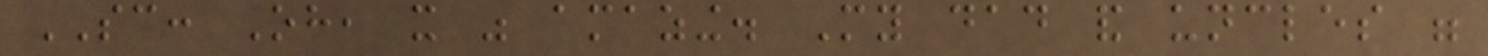SC: Oh, it was amazing. My dad and uncles were
